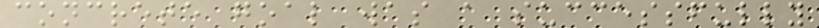concrete goal was a successfully
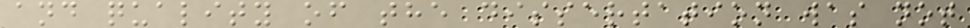and quality of the dissertation was not
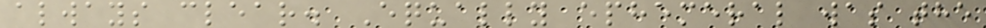always clear. Equally ephemeral was the
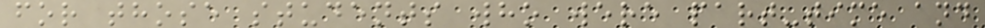for those students who were part-time and
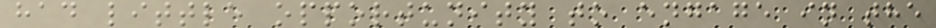had little opportunity to engage in the
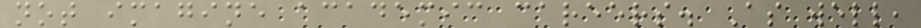not imagine academic careers. As well,
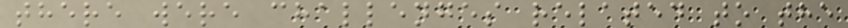there were challenges related to the
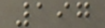197
